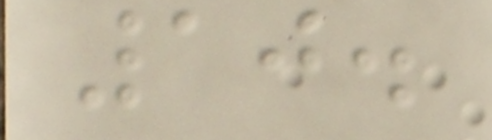10.
